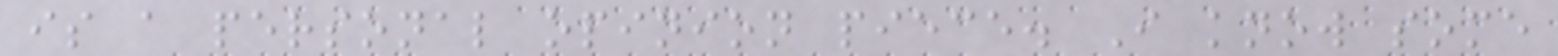is a personal opinion piece. I know some
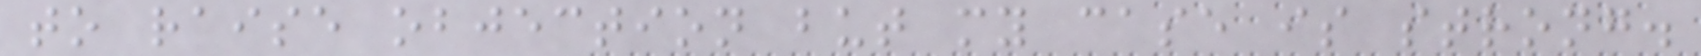to raise objection but my case is strong.
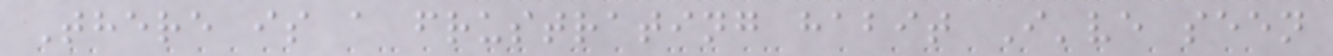There is a frustrating habit I've seen
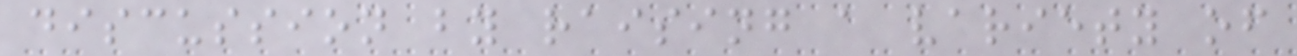discussion by raising a variety of
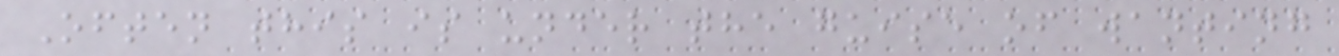Often this is under the guise of wanting
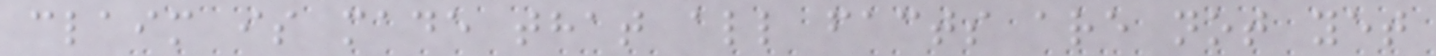claim is made that all facts are not yet
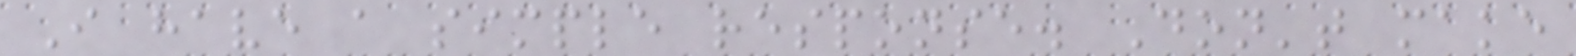I have a simple response. Don't make
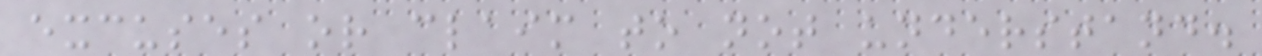excuses or claim to not understand.
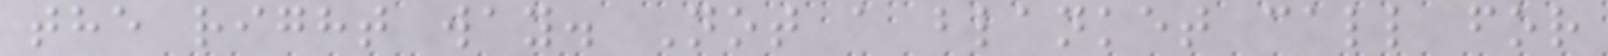the right way. Not a blanket call for
